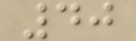40
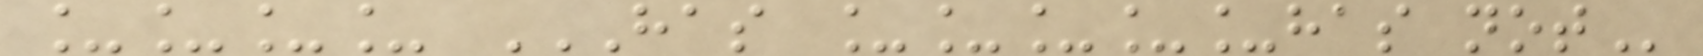____ HAS _____HAS NOT
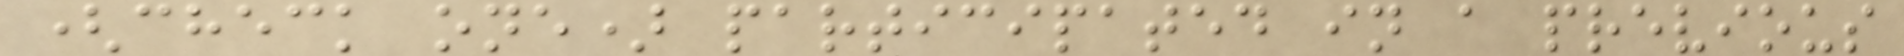(check one) participated in a previous
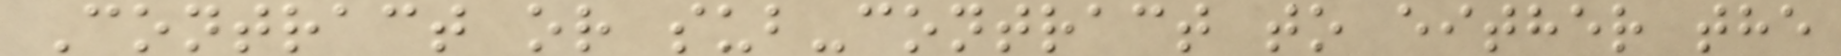Contract or sub-contract to either the
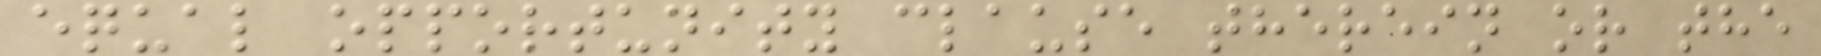equal opportunity clause therein or the
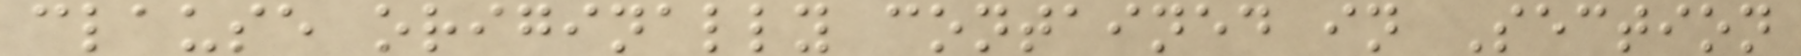clause originally contained in Section
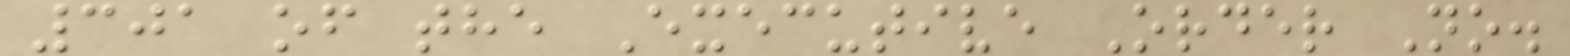301 of the Executive Order No.
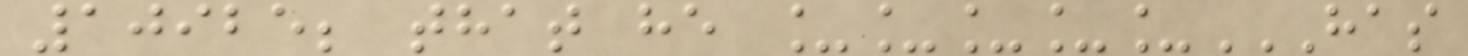10925; that he _____HAS
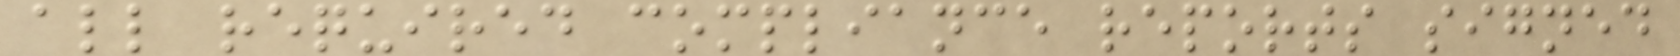all required compliance reports signed
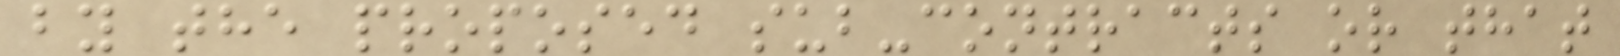by the proposed sub-contracts or that
